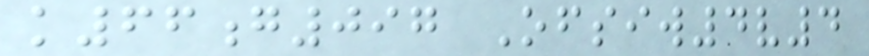k66g097 Ofsiw4v4
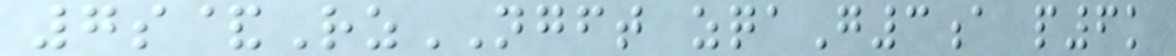7s&RzNGFT zqaG3a p6k
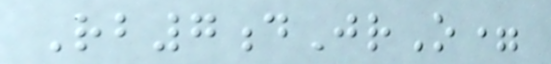Rb7dJrO=
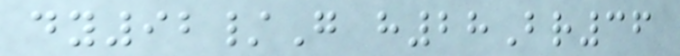dy92/G h28Br36
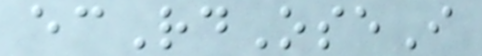ecRdOseI
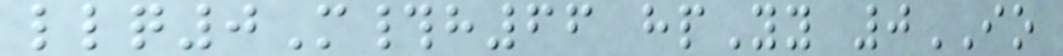llq0M#h66 hpYy 0IO
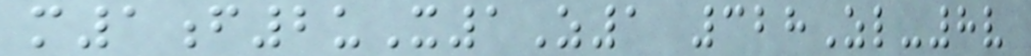m1f2uX1Z1 328Zl-8v
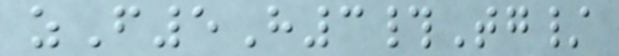zF5H3#Tg/
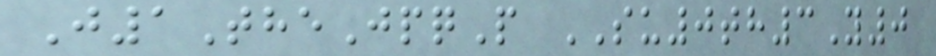J1TheJpqP SU0th3Y0
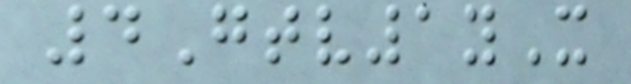4Gtv1yX
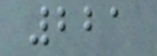221
